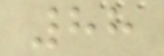88
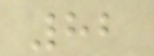82
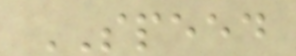SPEED
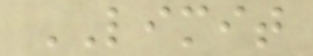LIMIT
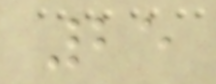25
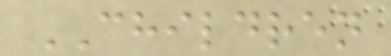CHILDREN
